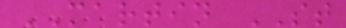MARTIN ST
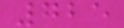725
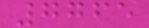7765
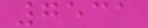7531
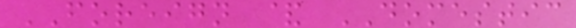FOREIGN & DOMESTIC
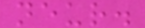neur.
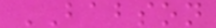BABSON
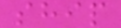ship
